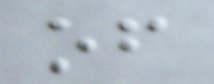of
